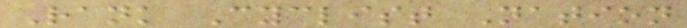Rank Cyclist Nation
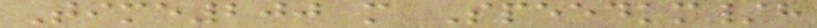Time200 m Speedkm/h
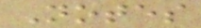Notes
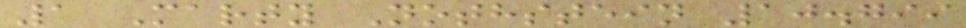1 Marty Nothstein 10.799
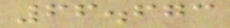66.673
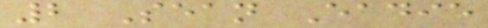2 Sean Eadie
